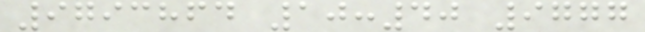9793864 10:40 9777
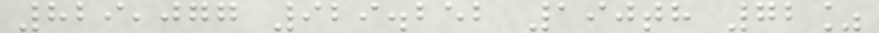829,077 929.252 190th 72%
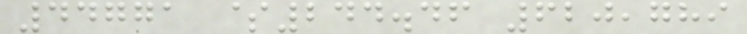44771 $244.46 620,789
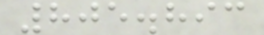805.893
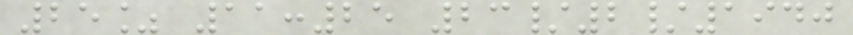25% 11:25 23/2/1940
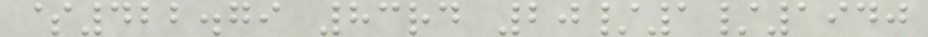$422.79 83rd 20/1/1940
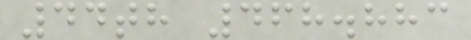44th 468.883
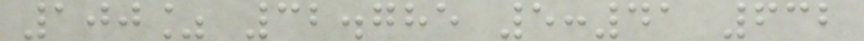100% 32.785 5:41 632
